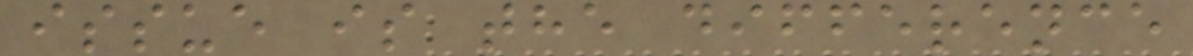issue is the difference
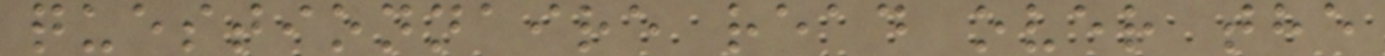questionnaire read over the
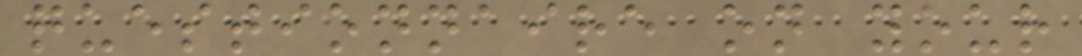questionnaire on your
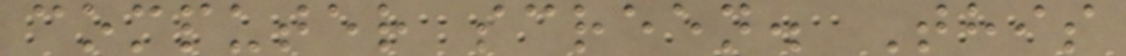computer screen. This
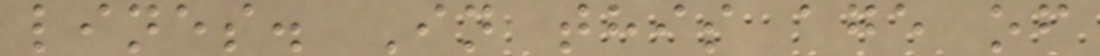lines. In this age of
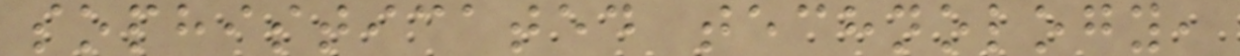sophisticated technology,
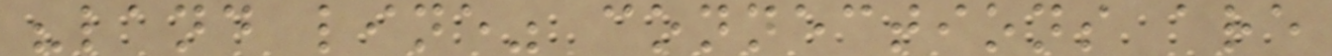"land line" connections are
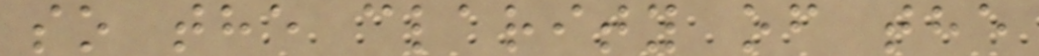so the clarity of the
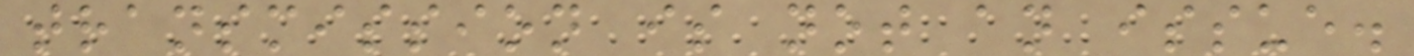transmission is not an issue.
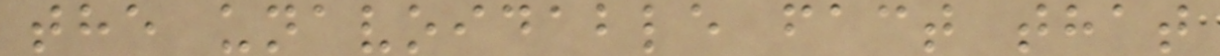the unavoidable fact that
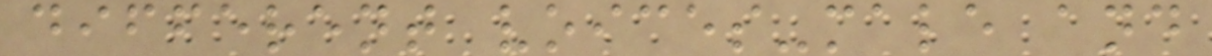different voices-male and
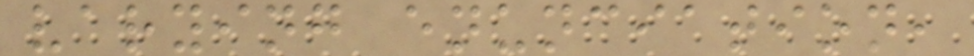varying enunciation,
